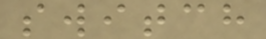switch
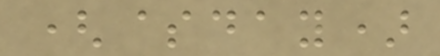($day)
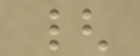{
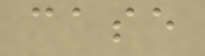case
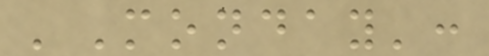'Monday':
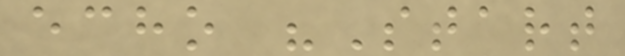echo "Start
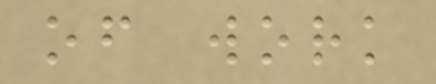of work
